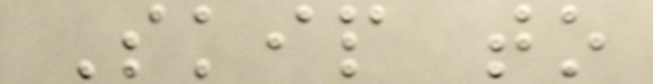Skip to
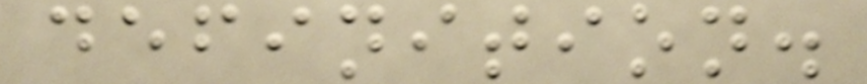definition.
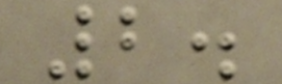2.
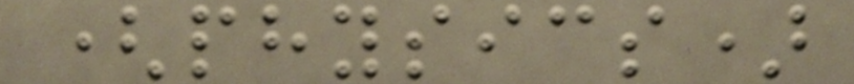(physics)
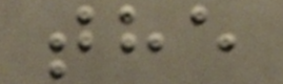the
